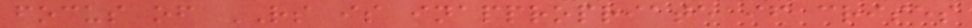focus of RS is inappropriate if crises
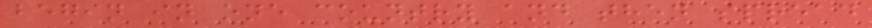begin in one country and then spread
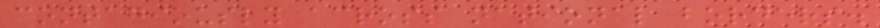contagiously across national borders.
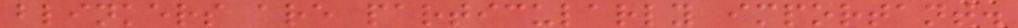blinkers are particularly important.
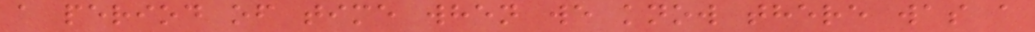a period of time when we know there was a
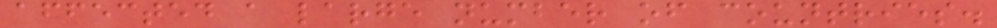affected a large number of countries.
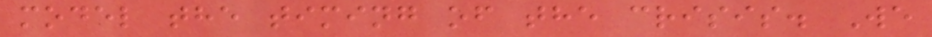model the timing of the crisis. We
